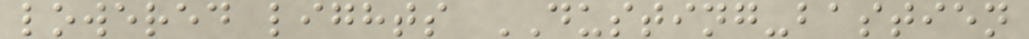lowered lights DUSTING-bastien
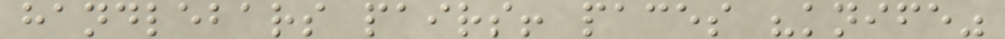handlebars pairs! paces "knife"
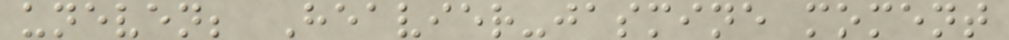uneven; Heavier-jasmine moment
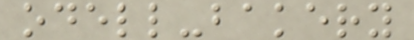odell-bakery
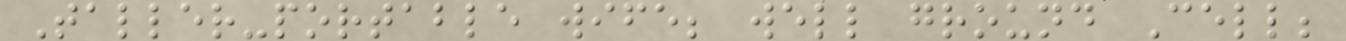Taller-portable wife; well ground Cell;
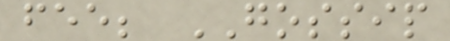fee; GOSSIP
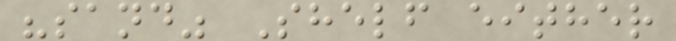"sand" Shelf either
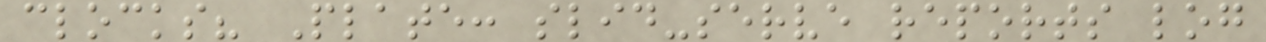clocks? Plate: slid-serve reports log
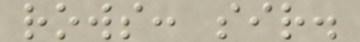rows: sir.
